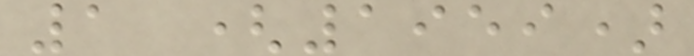1 (1959)
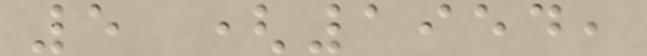5 (1954,
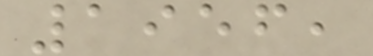1956,
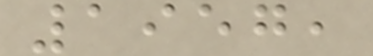1957,
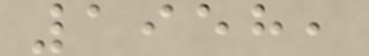1958,
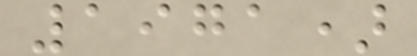1971)
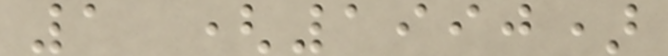1 (1990)
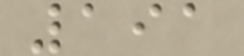191
